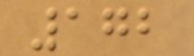172
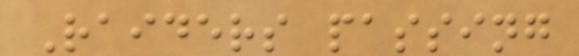Raiders passing
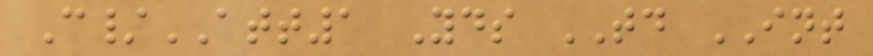C/ATT1 Yds TD INT
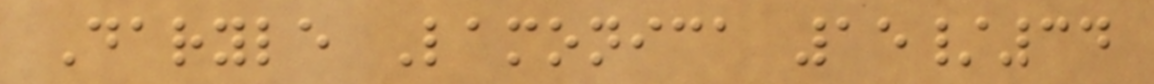Daryle Lamonica 15/34
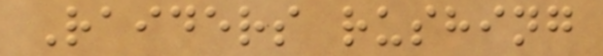Raiders rushing
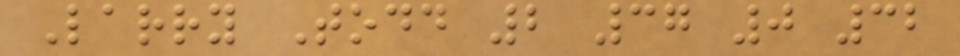Larry Todd 2 37 0 32
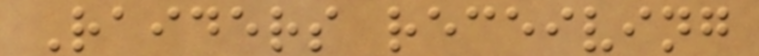Raiders receiving
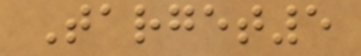Target5
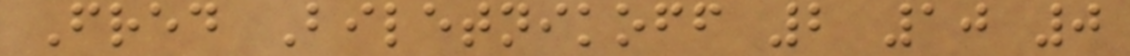Fred Biletnikoff 2 10 0
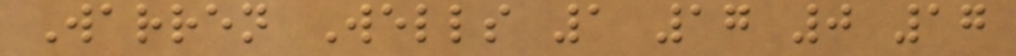Warren Wells 1 17 0 17
